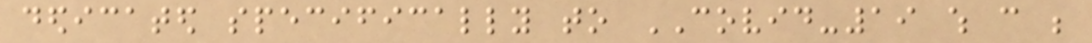dedicated specifically to COVID-19 which can be
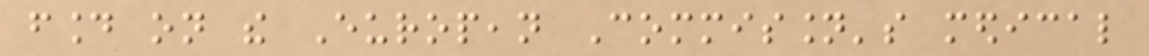found on the European Commission's medical
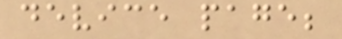device page;
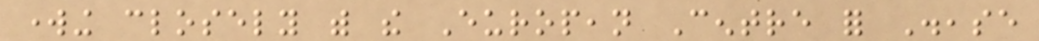working closely with the European Centre for Disease
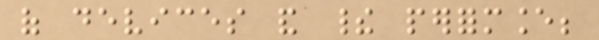of devices and their performance;
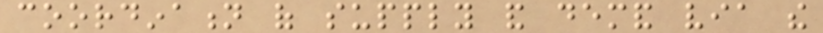coordination of supply and demand via the
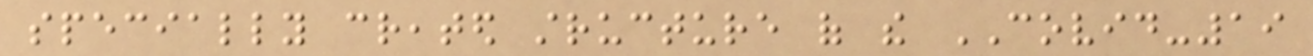specially created structure of the COVID-19
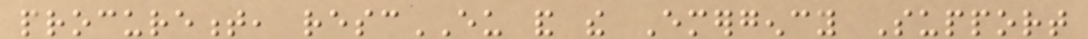procurement, rescEU and the Emergency Support
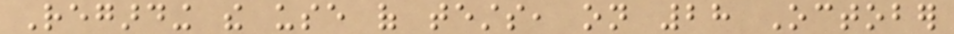Regarding the use of tests, on 28 October
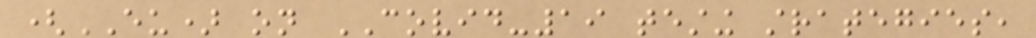(EU) on COVID-19 testing strategies,
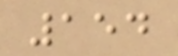154
